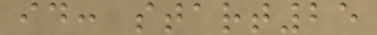id: start25
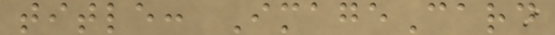title: ImageCard
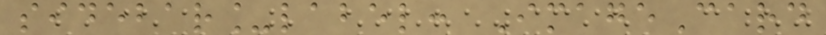sidebar_label: ImageCard
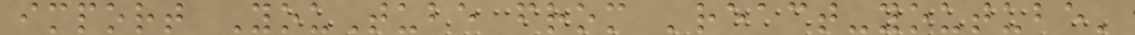import YouTube from 'react-youtube'
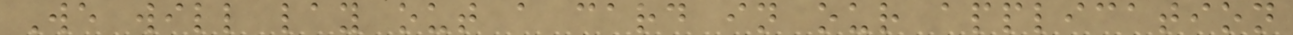We will lay out a card in our application
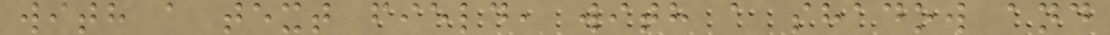with a text field, with a shadow and
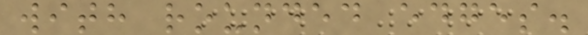with rounded edges.
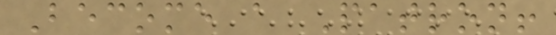Become a Patron!
